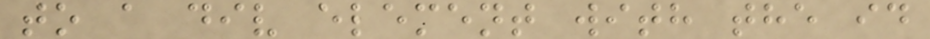to a div element with the id
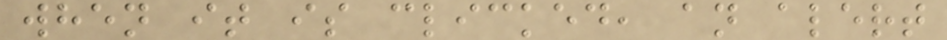when it is clicked, an alert
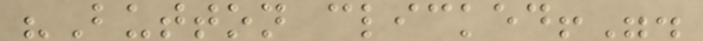"Button clicked!".
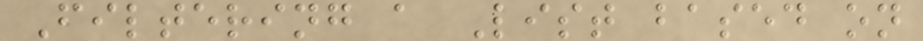Filtering a List based on
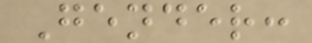Gender:
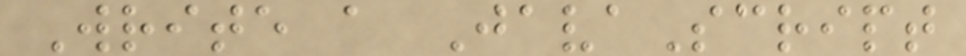Write a JavaScript
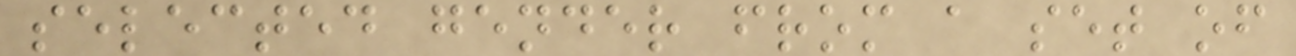selected gender from a set of
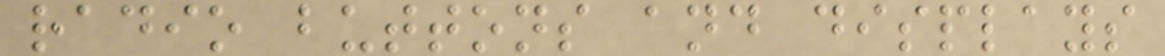radio buttons and displays
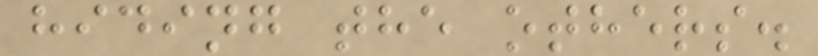hiding the others.
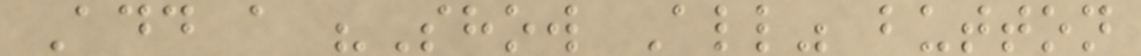Add a "Show All" button
